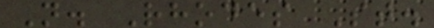N. Rhodes St.
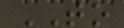TO
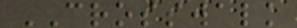CROSSWALK
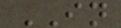IN
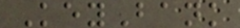KeyBank
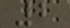2
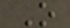O
